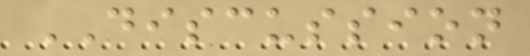DISCUSSION
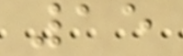15
